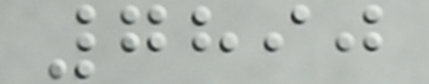7890
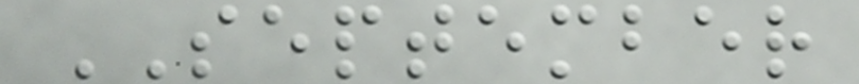SEPTEMBER
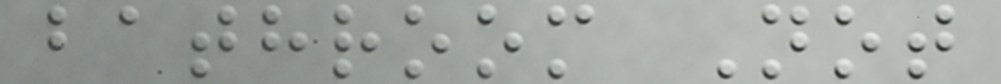bathroom Not
